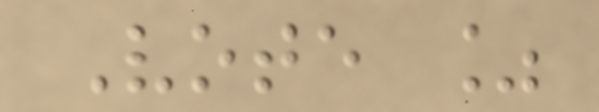Vote %
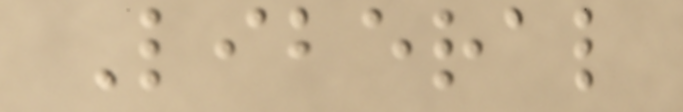Liberal
